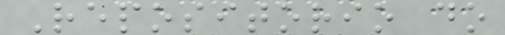Repositorio do
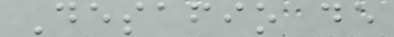Desafio de
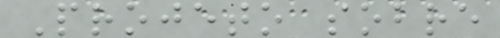Projeto sobre
